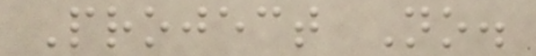Project No.
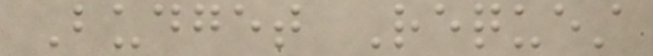Budget Request
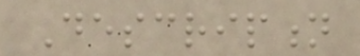Description
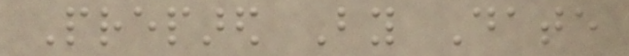Prepared By Date
